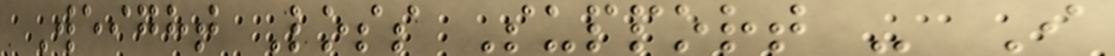Weight Loss Support - I
